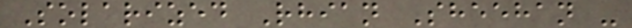Solarized Rhian Sheehan -
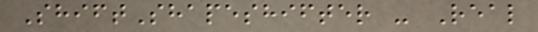ShiftShapeshifter - Real
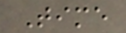Time
